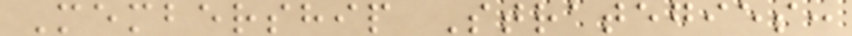Membership Strategies:
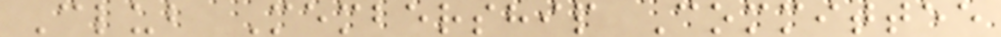Club Membership Committee
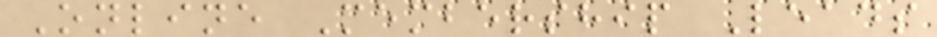Online Membership Leads
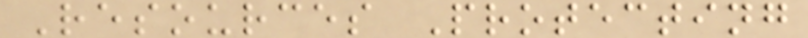Resources Protecting
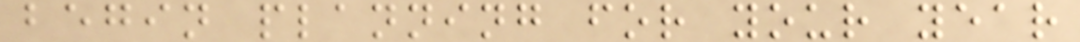begin planning for your year
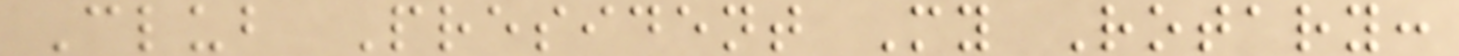Club President My Rotary:
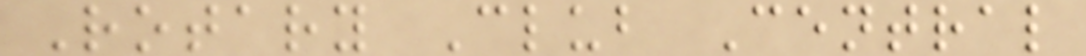Rotary Club Central
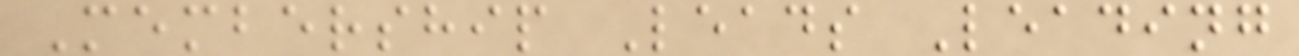Membership Leads Leading
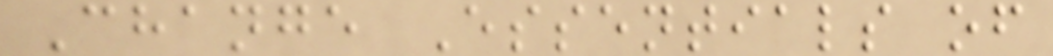Change Essentials of
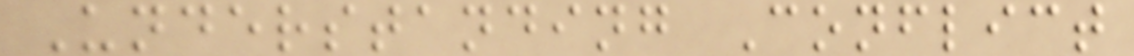Understanding Conflict
